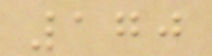170
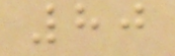80
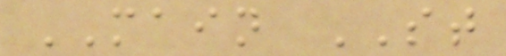MAIN ST
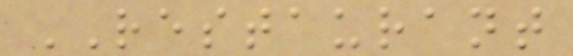RESTAURANT
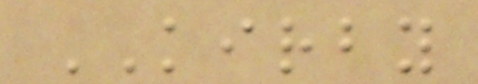KIRBY
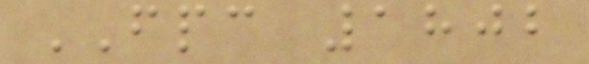FPC 1802
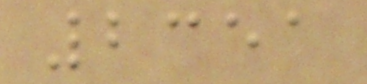2351
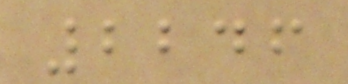2246
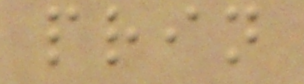prin
